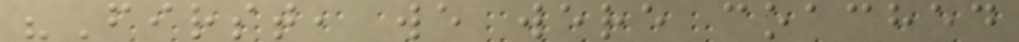"First, we were coached
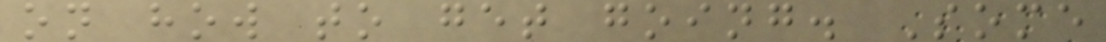on how to get going. Some
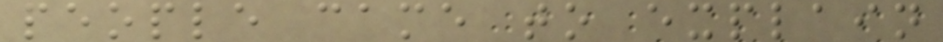people came to explain
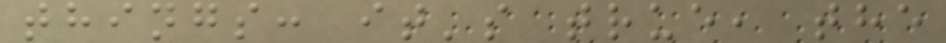things: it's true, the
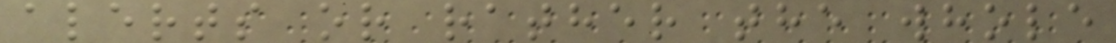alerts or rather the whole
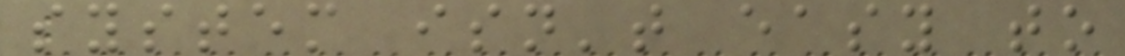system isn't easy to
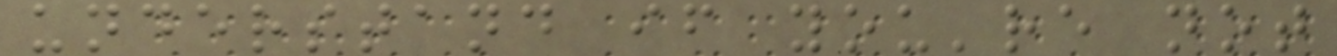understand if you're not
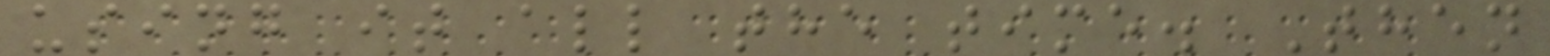using it all the time. Then
